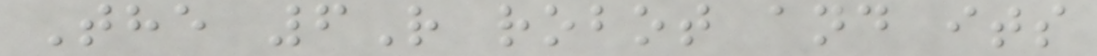The 6R robot and its
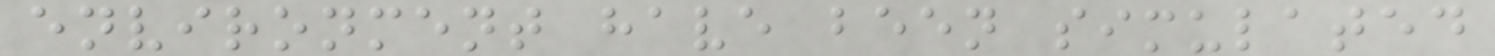environment have been simulated
